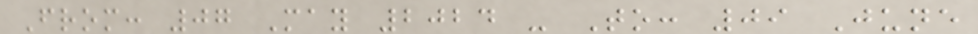From: 07 May 2024 - To: 09 June
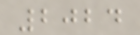2024
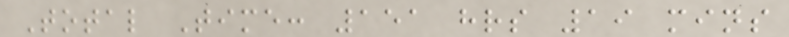Total Time: 151 hrs 19 mins
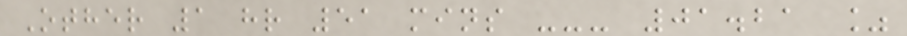Other 1 hr 51 mins --- 01.21 %
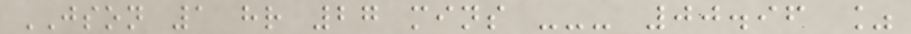JSON 1 hr 27 mins --- 00.96 %
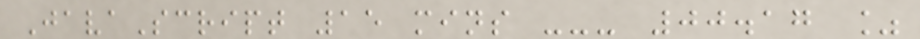JavaScript 15 mins --- 00.17 %
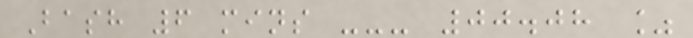Bash 6 mins --- 00.08 %
